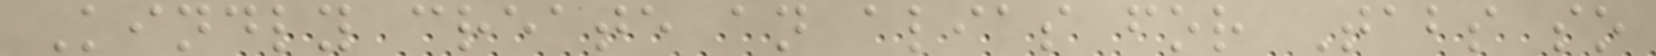Kindly create an alias for Tabs so
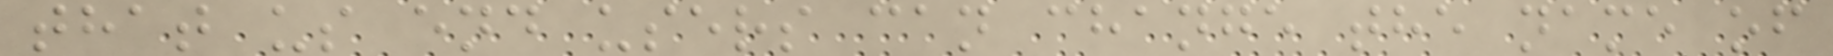that us end users can change the name of
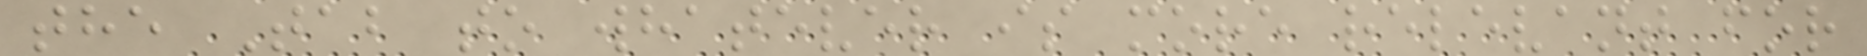the Tab to whatever is more relevant for
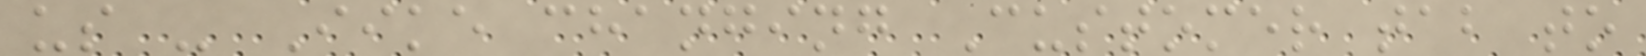us - Iike changing Customer tab to
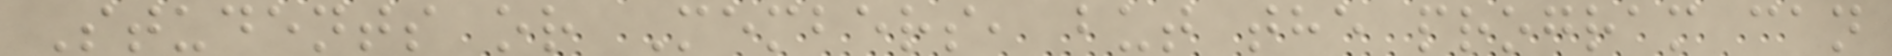Students or Members, but the program can
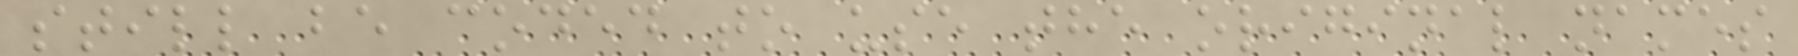still be coded to use the original names
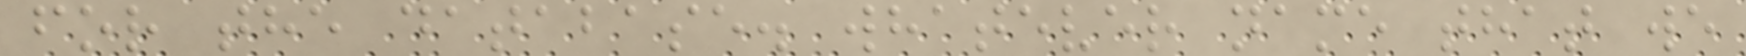for the database. whatever name that we
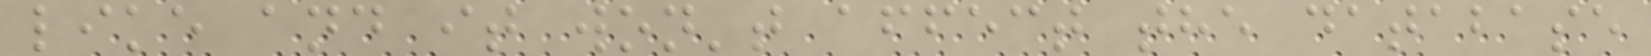like and it won't affect the database
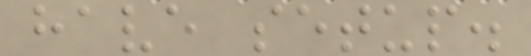have setup.
